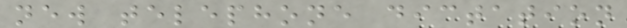new telephone dictation
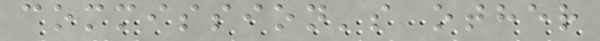commission's other
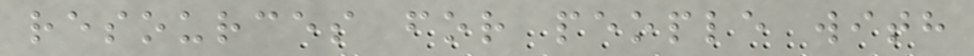resources for people with
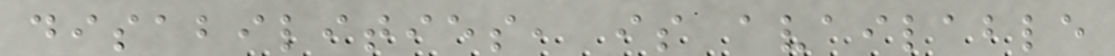disabilities, is available
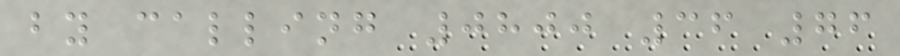by calling 0800 36 76
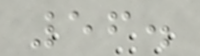56.
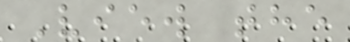View the
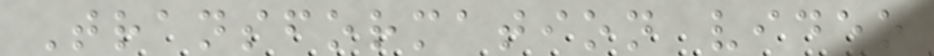Transformation video
